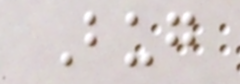Bug
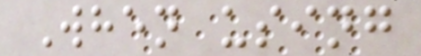When using
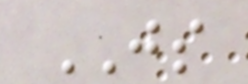JS
